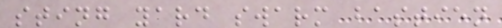sting yard swarm bastien
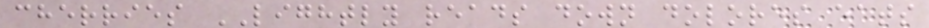cherries LIGHTLY reads down dolores eats
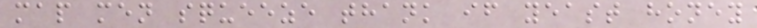map men squeeze thank if yeast honey
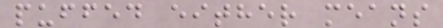puffed either means
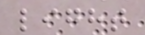light
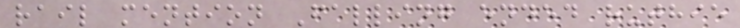rail mention Falling ended ruthie
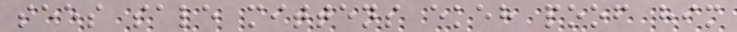sees sale mittens ekeh poof him
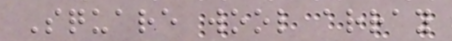Square wool array
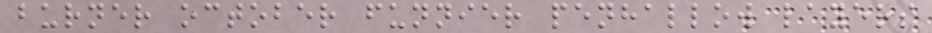burner october funnier penhallow layers
